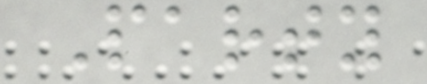Party
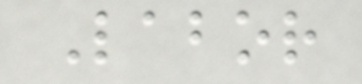Labor
